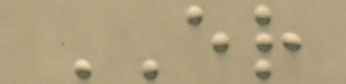ER
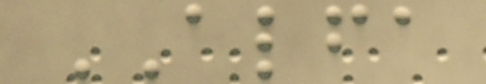ALFA
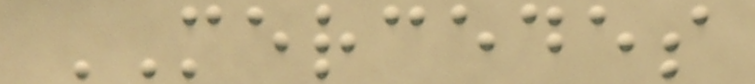MERCEDES
